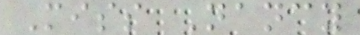Miss Nancy
